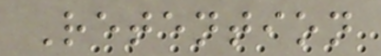Retention
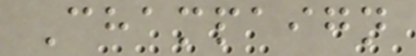Champaign
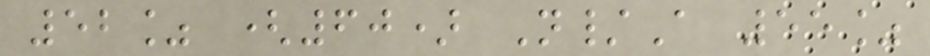52% (60) N/A 55%
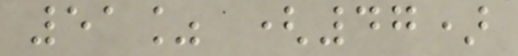51% (47)
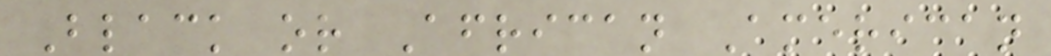Black or African American
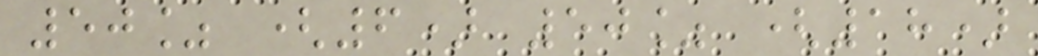50% (6) 50% (18)
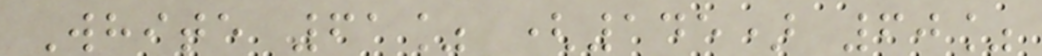White 61% (145) 60%
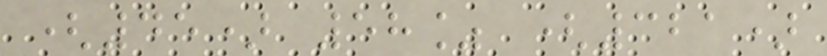(45) 58% (321)
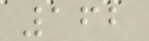162
